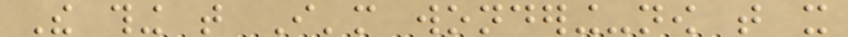The thing that I'm wondering-now that it
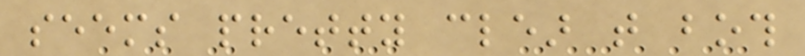seems pretty clear that both
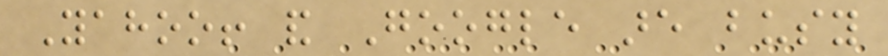Yahoo! and Google are busy
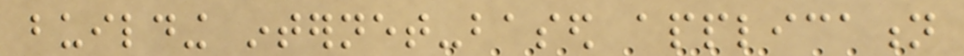building internet-based application
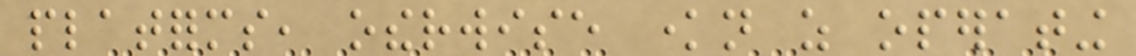platforms, otherwise known as operating
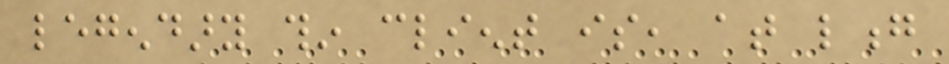legendary thin client is, at long
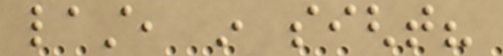last, in sight?
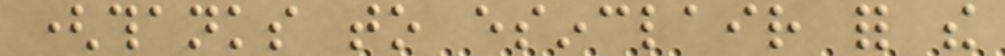(thanks to esinclair for the
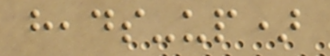heads-up)
